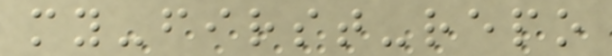my-first-repo
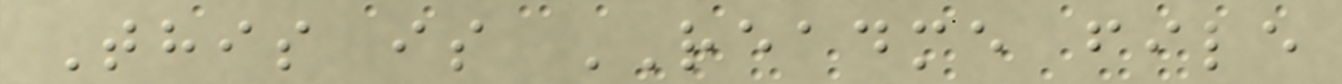This is README file
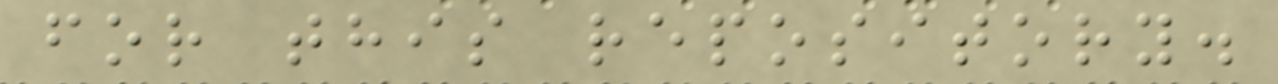for this repository.
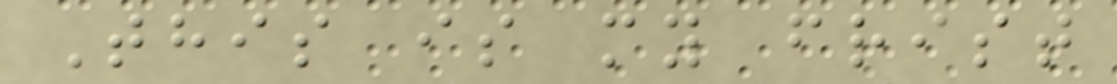This is my frist
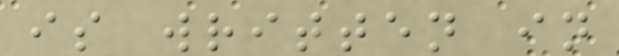is written in
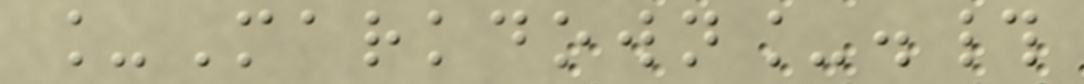_Markdown_.#
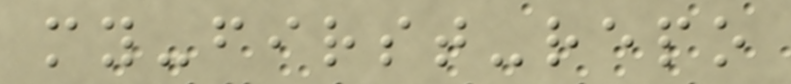my-first-repo
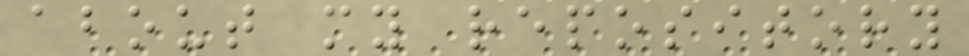about my repository
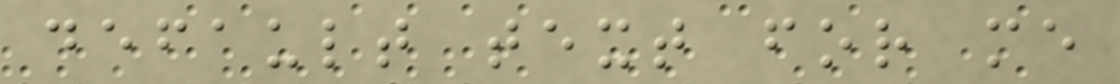default text for me
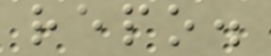repo.
